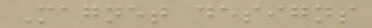Magnet designs
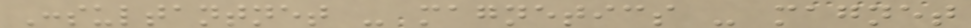Consultantnet - magnetics - magnet
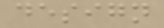design
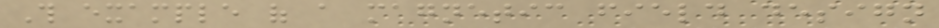This example of a magnetic field design
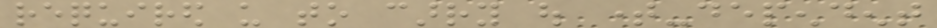required us to carry out time-dependent
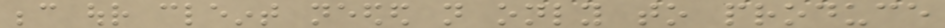because our cleint needed not only to produce
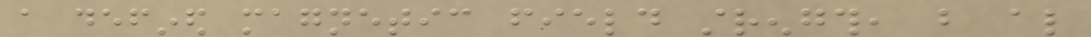a defined magnetic field strength, but also
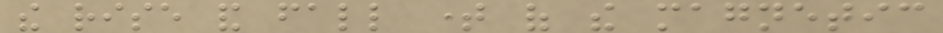the rise and fall time of the magnetic
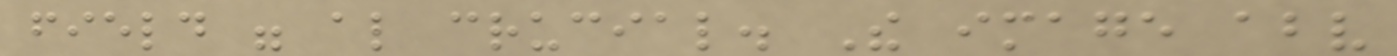field were also crucial. The image above
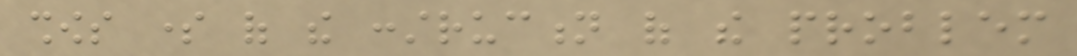shows some of the construction of the problem
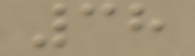38
